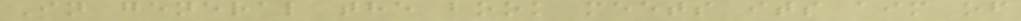In general the book meets its aim of
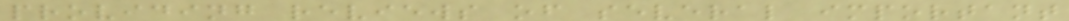providing reviews of several important
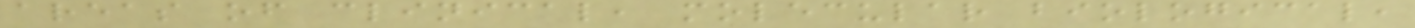areas of clinical, molecular biological,
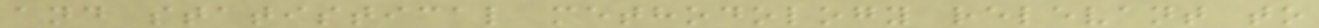and statistical methodology relevant to
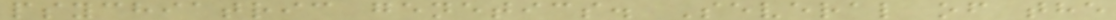psychiatric genetics. Several of the
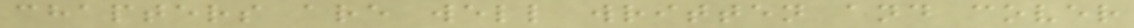chapters are well written and cover
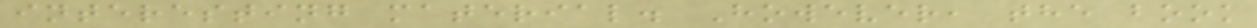interesting material. However, the book
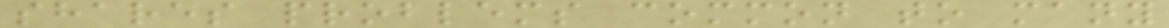shares problems common to many
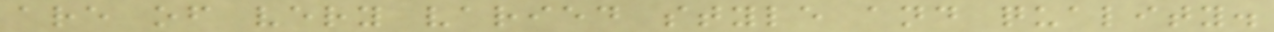are of very varied style and quality.
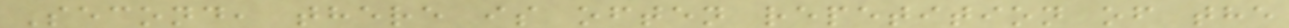Second, there is often repetition of the
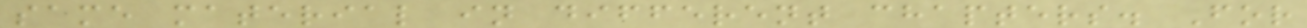same material in different chapters. For
